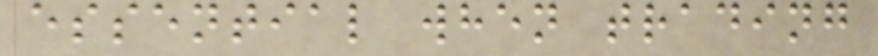essential when trading
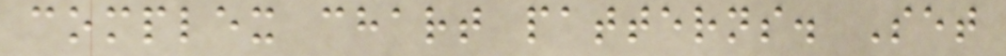complex chart patterns. Set
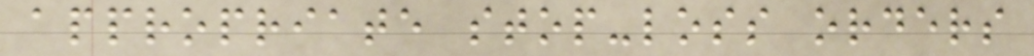appropriate stop-loss orders
